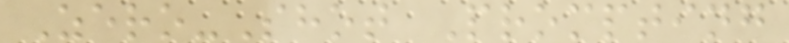Zero-Shot Prompting
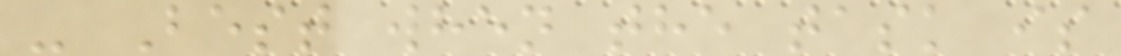- Best when the task is
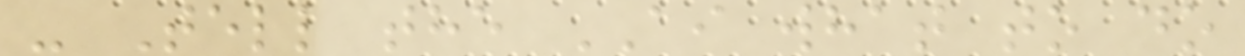- Tell the AI what to do
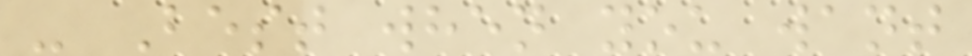- Best when you want
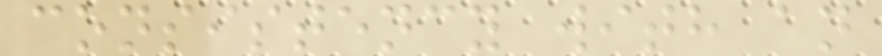consistency with an
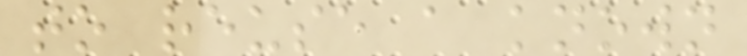to reuse a known
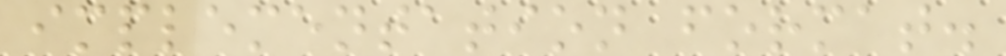implementation format.
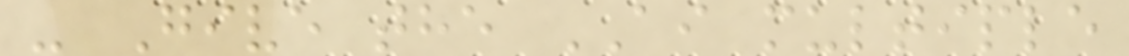- Give the AI multiple
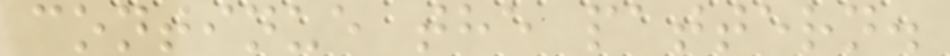continue the pattern.
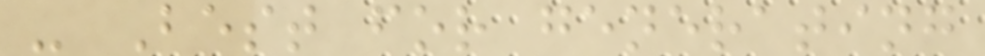- Best for generating
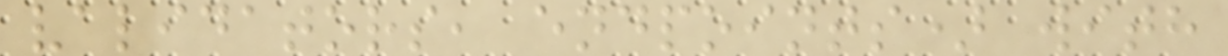validators, endpoints) with
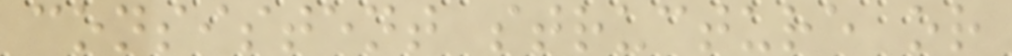consistent structure or
